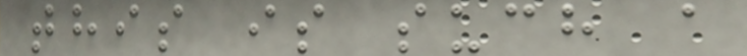this is such a
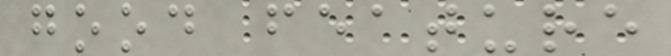good feature
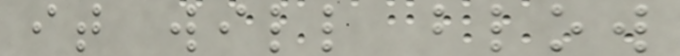it will blow
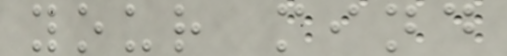your mind
